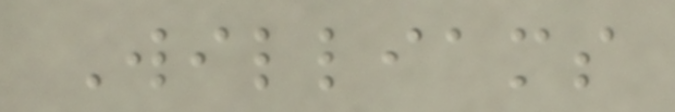Williams
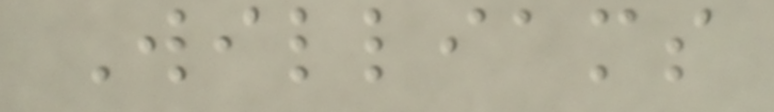Williams
